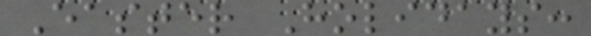Easter Holidays:
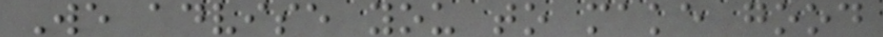We advise you to make good
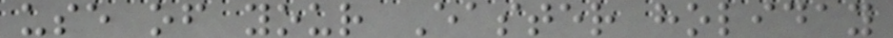use of your Easter holiday
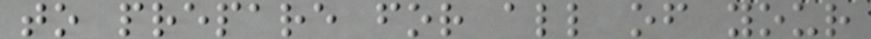to prepare for all of your
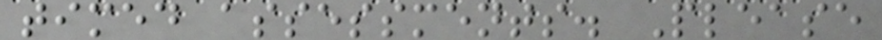timed assessments. Please
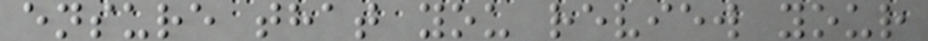ensure that you review your
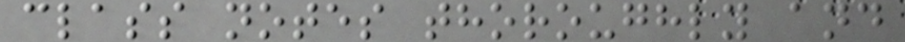class notes thoroughly and
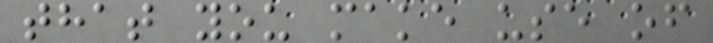that you make use of
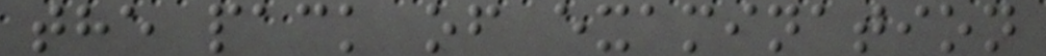the pack of examination
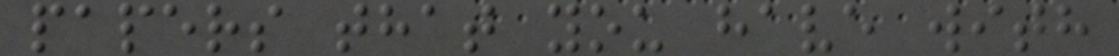papers that you have with
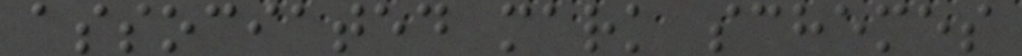associated mark schemes
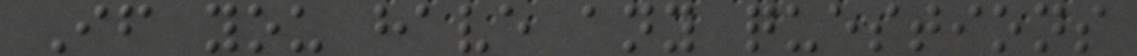If you have any questions
